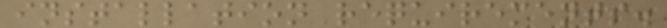installation requirements.
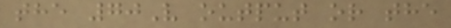the 70V output or the
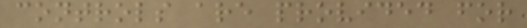controls are provided for
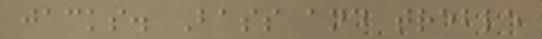jacks. Bass and treble
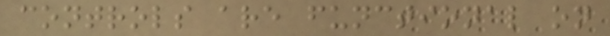controls are functional on
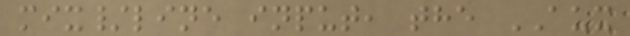mix/line input, the AUX
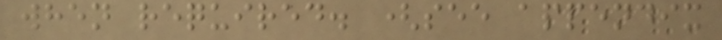when required. (see appendix
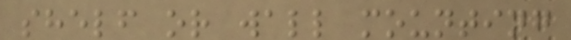shelf or wall mounting
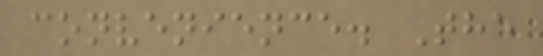convenience. The
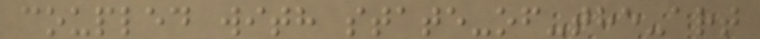coupled with state-of-the-art
